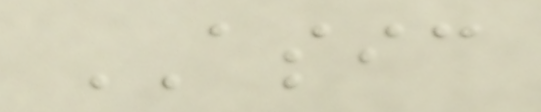ASIC
